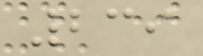239
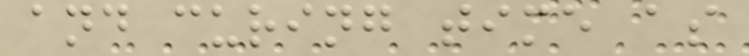and curing time as
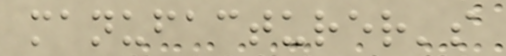manufacturer's
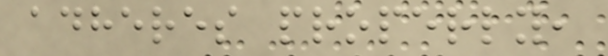adheres properly,
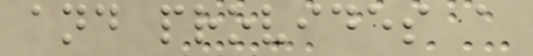and provides a
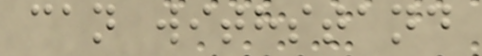can withstand
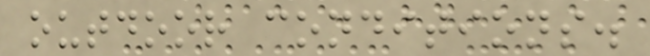outdoor conditions.
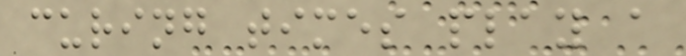curing times play a
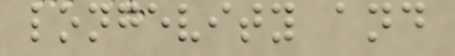longevity and
